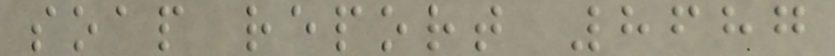soap report 8687
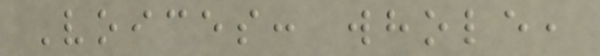Voices: whole,
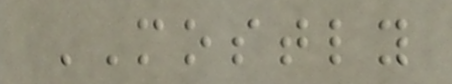MOSTLY
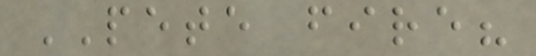PETE fire?
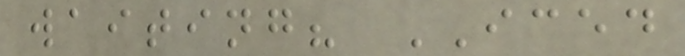waiting? ICED
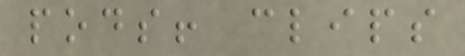pods! clips
